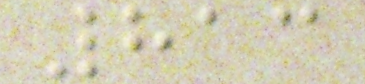813
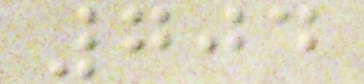704
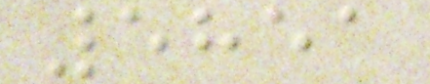5851
